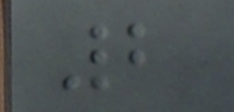2
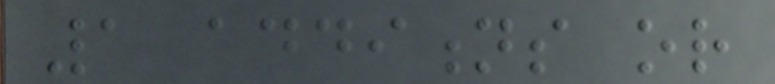1 additions or
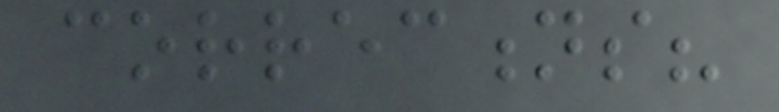corrections?
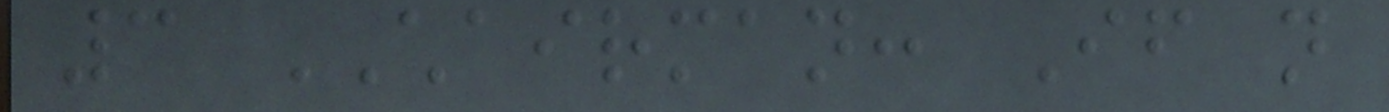3 CHAIRMAN: If not
